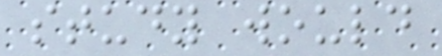study would
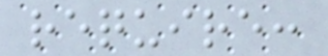require:
